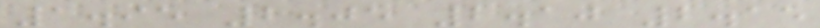1.95 2.05 2.10 2.15
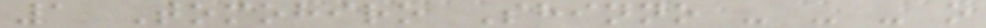1 Tomohiro Shinno - - - o
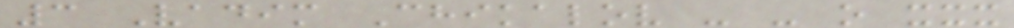3 Vadim Chikalov - - o xxx
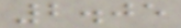2.05
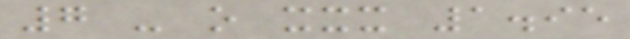7 - o xxx 1.95
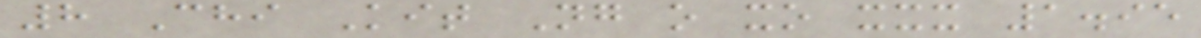8 Chi Kit Ng o xo xxx 1.95
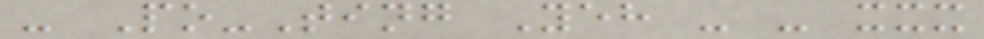- Po-Ting Yeh - - xxx
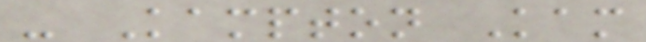- Kampton Kam
